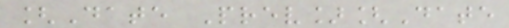[Date Prev][Date
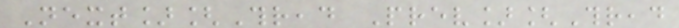Next][Thread Prev][Thread
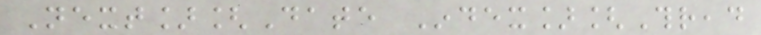Next][Date Index][Thread
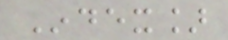Index]
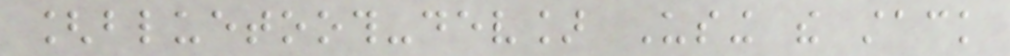[bluetooth-dev] Using the stack
